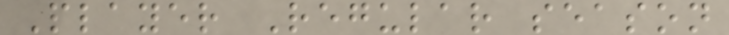Player Regular season
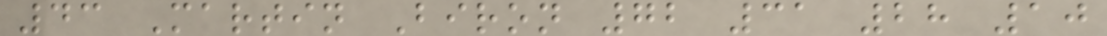43 Martin Biron 72 31 28 10
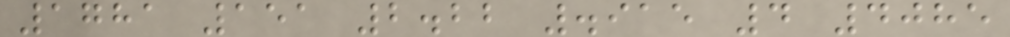1781 151 2.22 .915 4 4085
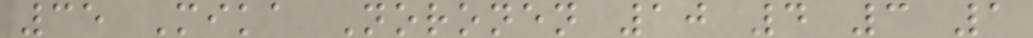35 Mika Noronen 10 4 3 1
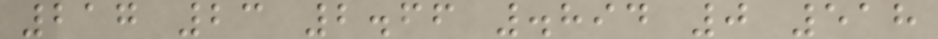217 23 2.66 .894 0 518
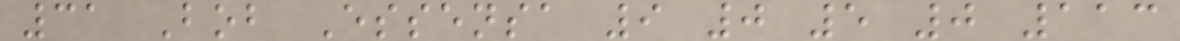31 Bob Essensa 9 0 5 0 113
